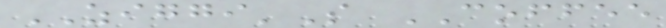ZIGGI'S COFFEE
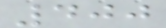400
